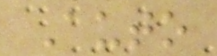Auto
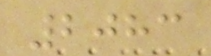2083
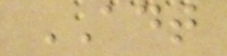ADT
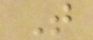T
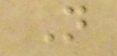N
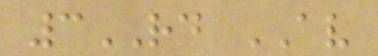3RD AV
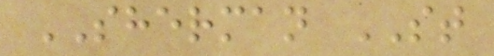SHERMAN ST
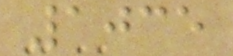1035
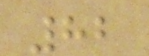82
